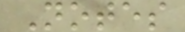Notes
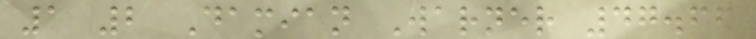1 2 Damian Warner 47.66
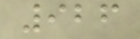926
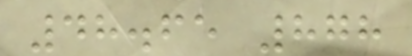48.65 878
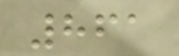861
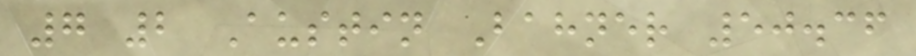7 2 Austin Bahner 50.36
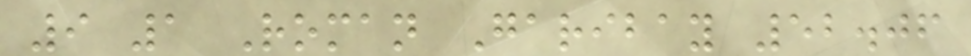9 1 Roman Garibay 52.06
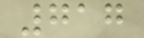717
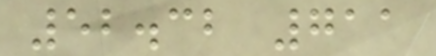52.32 711
